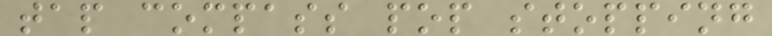tap compass pop stopping
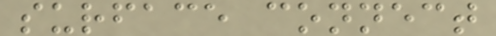surface connect
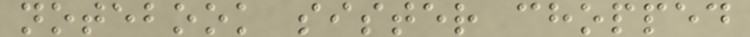notebook sister chopped
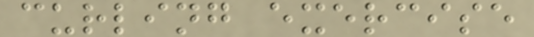curling exercise
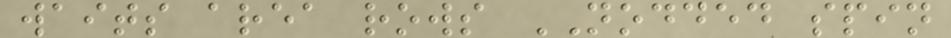waits area rows NODDED spin
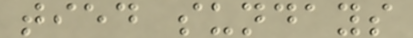tied sundays
